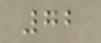72
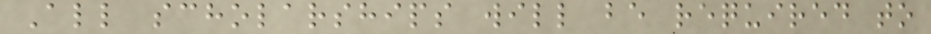All scholarships will be required to
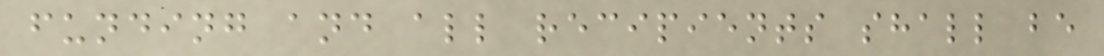funding and all recipients shall be
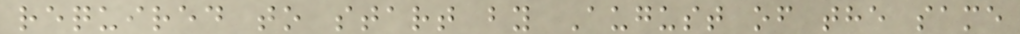required to start by August of the same
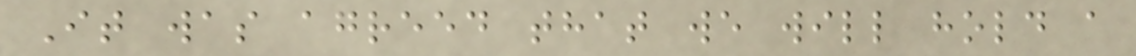It was agreed that we will hold a
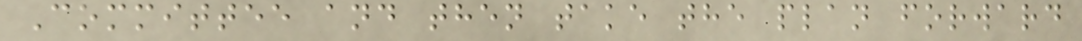Committee and then take the plan forward
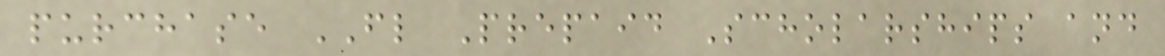purchase FL Prepaid Scholarships and
